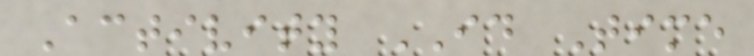Activity ID Time
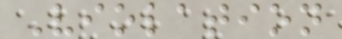Violation
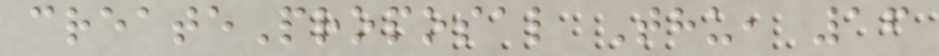createProposal Thu, 16
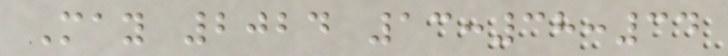May 2024 13:38:34
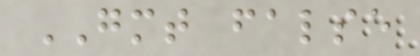GMT false
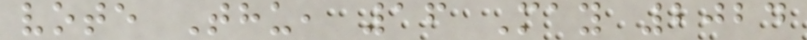vote Thu, 16 May 2024
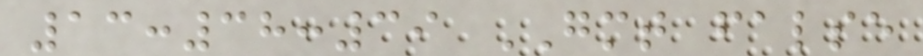13:38:39 GMT false
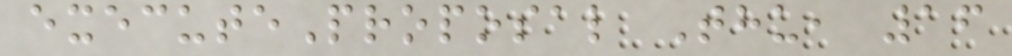executeProposal Thu, 16
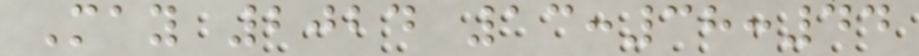May 2024 13:38:44
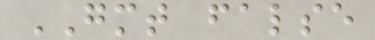GMT false
